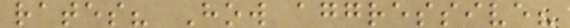rates? How aggressive?
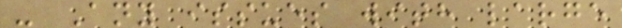- Any issues with large
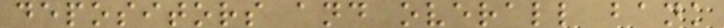depositors and overall bank
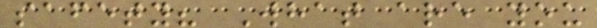safety? What are you
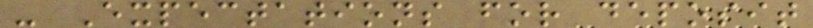- Expectations for deposit
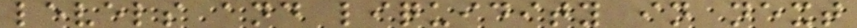levels and liquidity in next
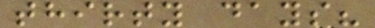thirty days?
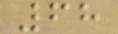68
